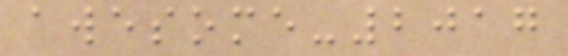awesome-2017
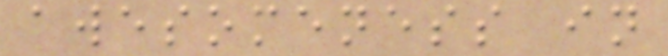awesomeness in
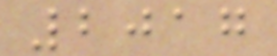2017
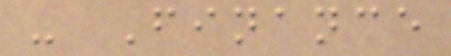- Finance
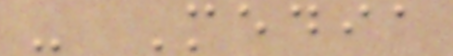- Media
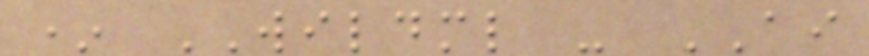* WILDML - AI
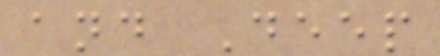and Deep
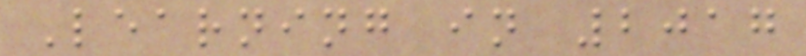Learning in 2017
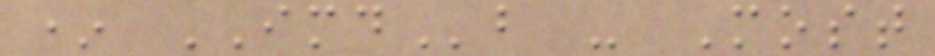* IMDb - Most
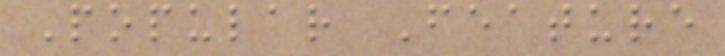Popular Feature
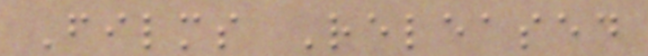Films Released
